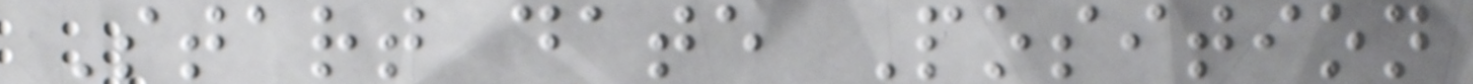Start date Position
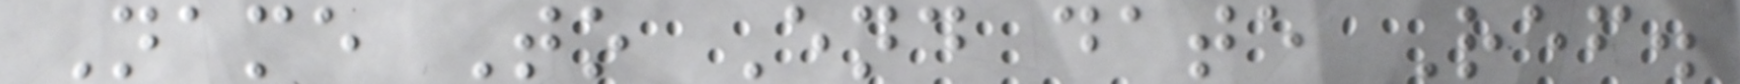Name To End date Ref.
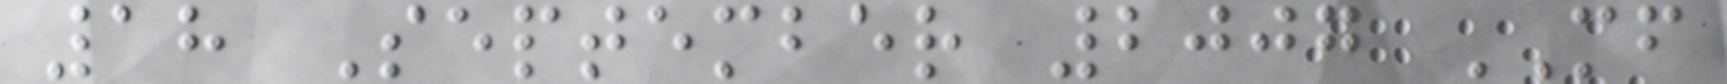18 September 2007 MF
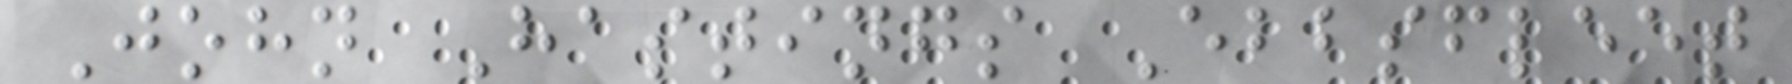John Hastings Ebbsfleet
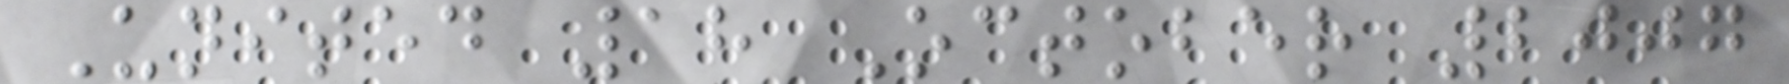United 18 October 2007
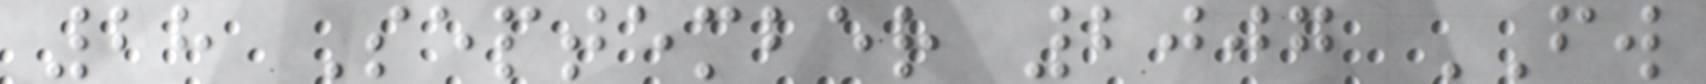28 September 2007 FW
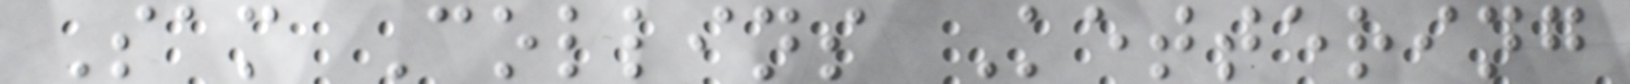Sam Collins Kettering
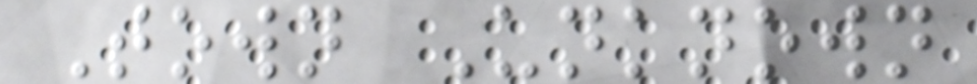Town Unknown
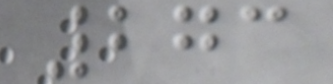273
